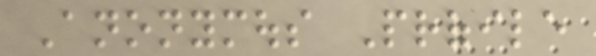Anonymous Profile
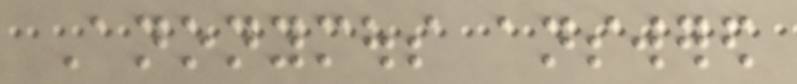Anonymous answered
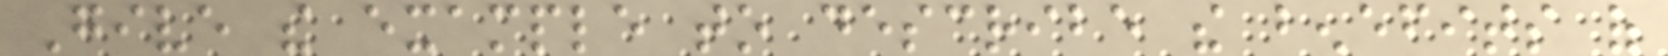Give the example to describe the benefits of
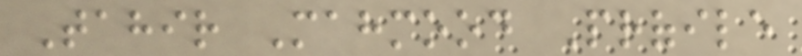Tahir Mahmood Profile
